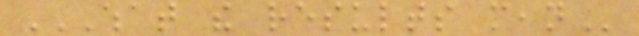WHAT THE RESULTS MEAN
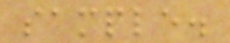sample.
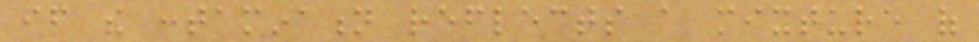if the contamination reflects a mixture of
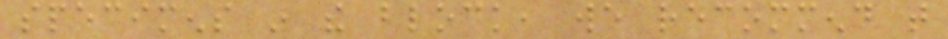specimens in the block, we recommend that
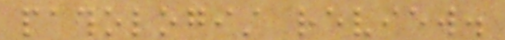pathologist review.
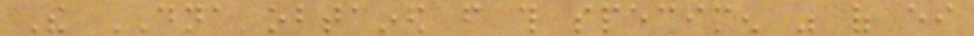The DNA obtained from this specimen was of either
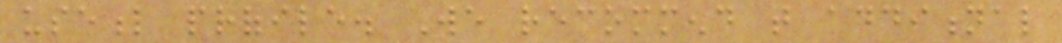useful profile. We recommend that additional
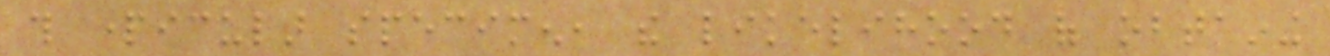this particular specimen, the likelihood of obtaining
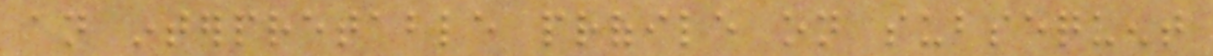an interpretable profile on subsequent
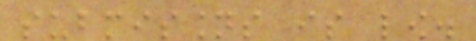submissions is low.
